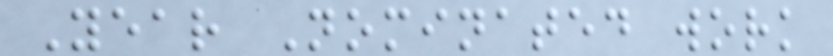Year Nominated work
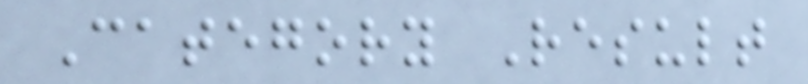Category Result
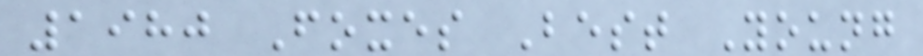1980 Foxes Best Young
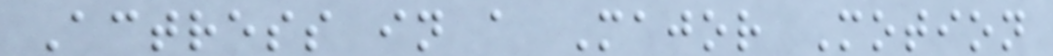Actress in a Major Motion
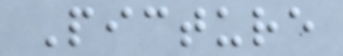Picture
